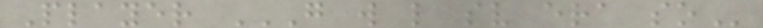Player G W L SV ERA SO
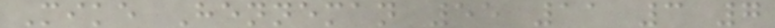Mike Henneman 55 11 3 7
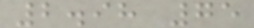2.98 75
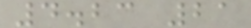4.23 21
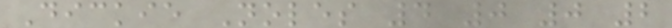Dickie Noles 4 0 0 2
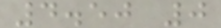4.50 0
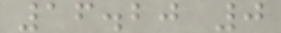16.20 0
